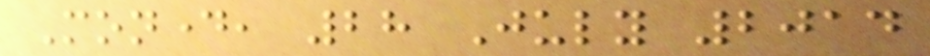Monday, 28 July 2014
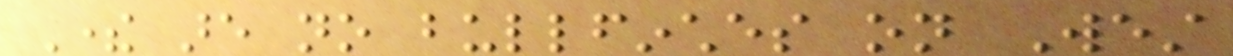There are no bullfinches on West
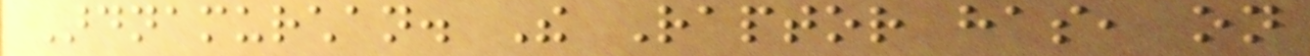Ardnamurchan. The Raptor has, on
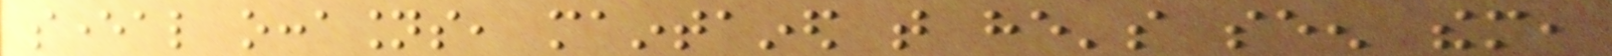several occasions, maintained that he's seen them,
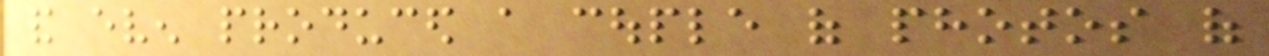and even produced a couple of photos of
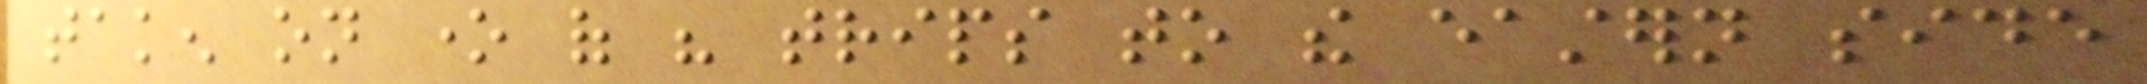taken on one of his trips to the eastern side
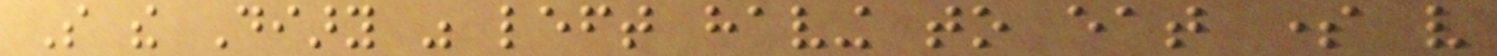So the Diary was left having to eat some very
